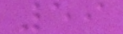59
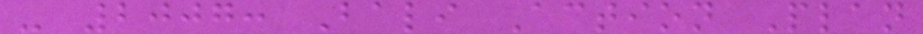- 2007: Bali Action Plan
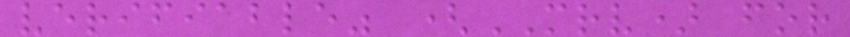verifiable" (MRV) for
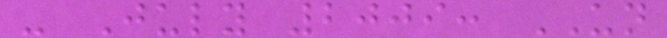- July 2009: UN
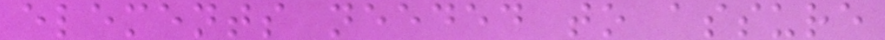elements needed to assure
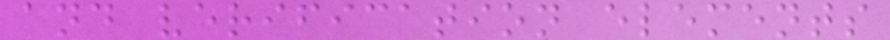and verification elements
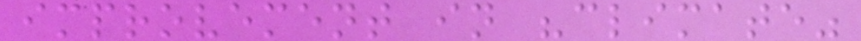improvement in "climate"
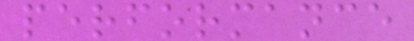performance
